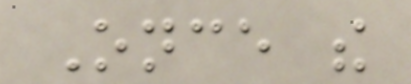Once the
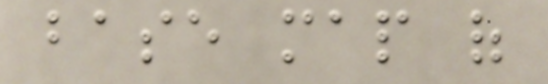base map of
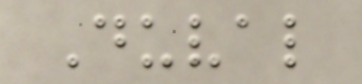Duval
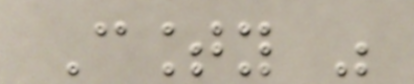County was
